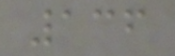136
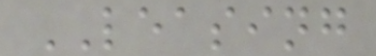LEASING
